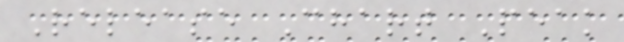Release Chart Peak
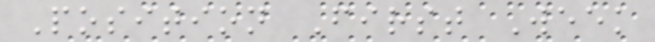Position First Week
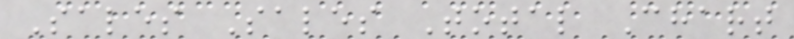Sales Sales Total Chart
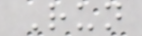Run
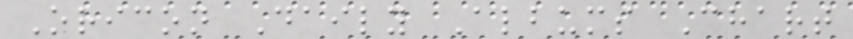Oricon Daily Albums Chart
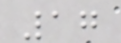17
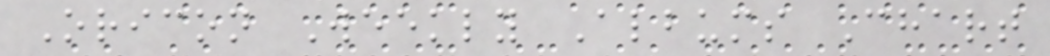Oricon Weekly Albums Chart
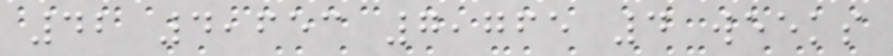42 4,653 7,765 4 weeks
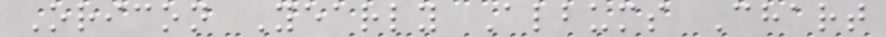Oricon Yearly Albums Chart
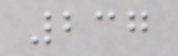237
